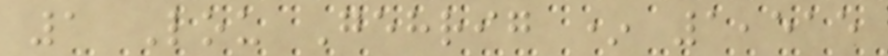1 Lou Gehrig * 1,515
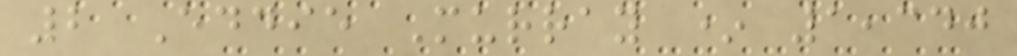2 Eddie Murray * 1,340
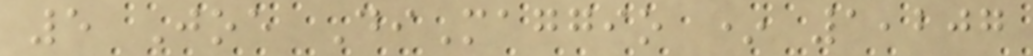5 Joe DiMaggio * 1,207
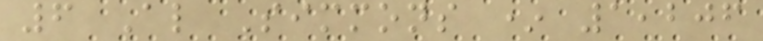6 Al Simmons * 1,206
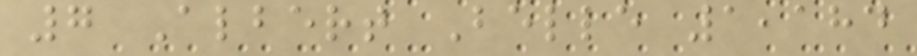7 Albert Belle 1,184
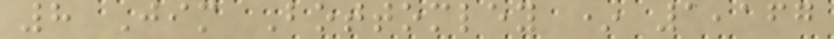8 Jim Bottomley * 1,167
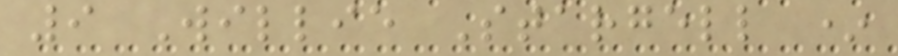9 Willie Stargell *
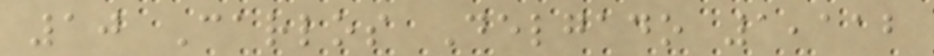10 Carlos Delgado 1,112
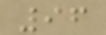96
